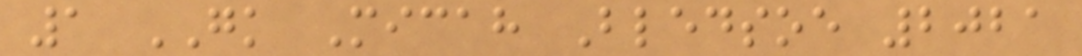1 GK Micah Bledsoe 2021
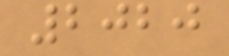2020
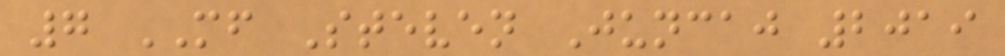7 MF Steven Juncaj 2019
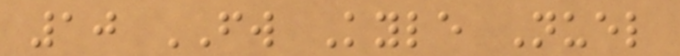10 FW Kyle Nuel
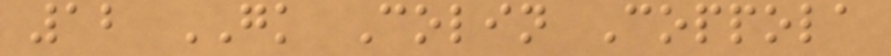12 GK Colin Coppola
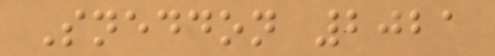Sneddon 2021
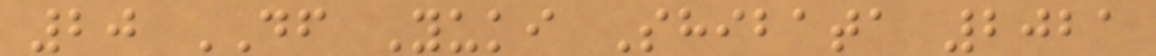20 DF Yuki Shibata 2021
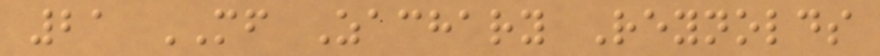21 MF Zachary Reynolds
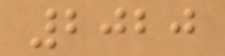2020
